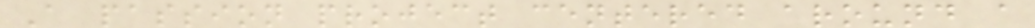A passion project centered around a
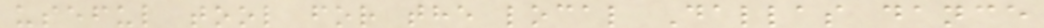useful tool for the local Dallas dance
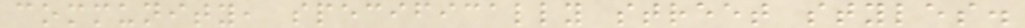community, specifically street styles.
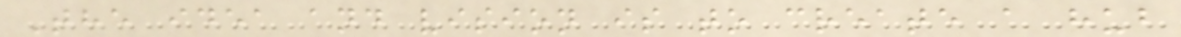The idea and vision is to create a hub
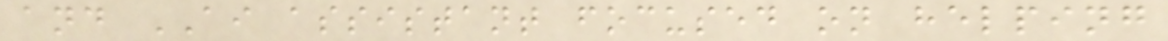and AI assistant focused on helping
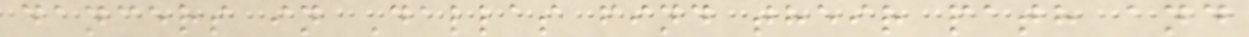dancers in Dallas find their path and
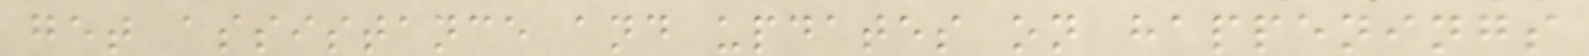get assistance and updates on happenings
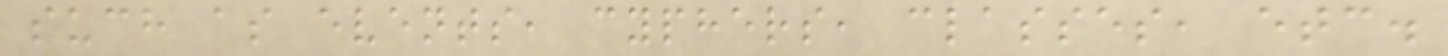such as events, cyphers, classes, etc.
